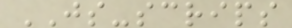JS-scrips
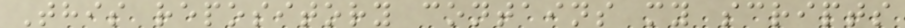This repository contains my scripts
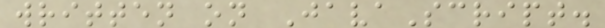written on JavaScript.
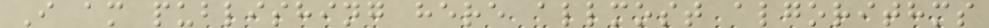I am publishing here allmost algorithms
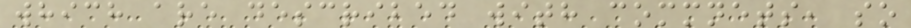which are described with commnets, so
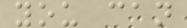you can
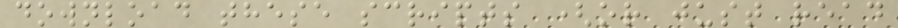download these scripts (or just read
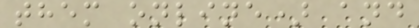them online) and
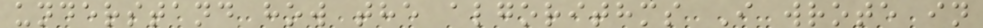understand how the algorithms I wrote in
